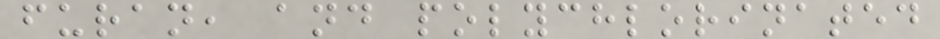furan, and polychlorinated
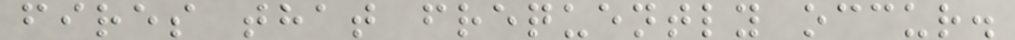fires that frequently occur.
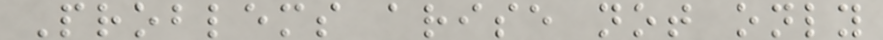Problems arise not only
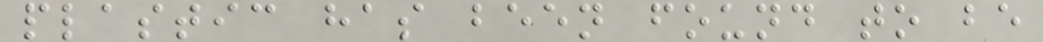plastic has been found to be
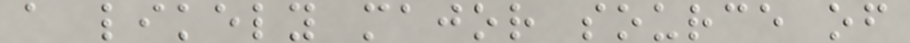a likely major source of
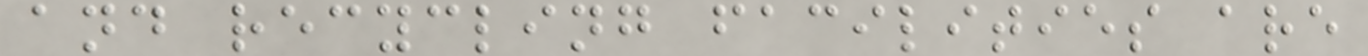and recycling facilities are
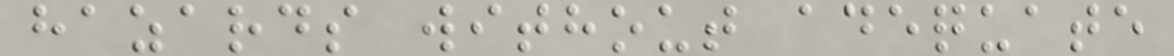hazards without adequate
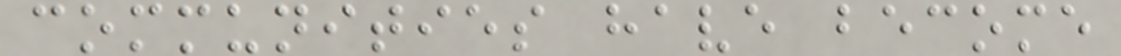communities have become
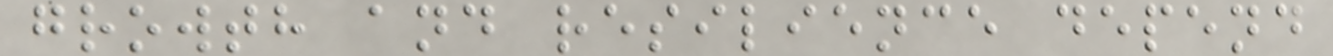growth and resilience depend
